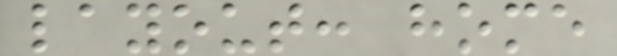layout: home
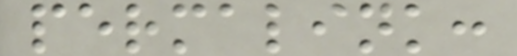permalink:
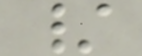/
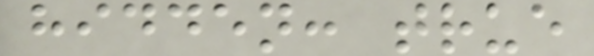hidden: true
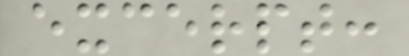excerpt:
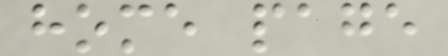home page
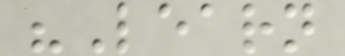"Learn
